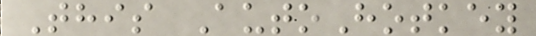This AutoHotkey
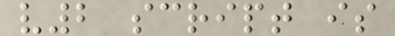v2 script is
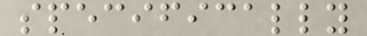specifically
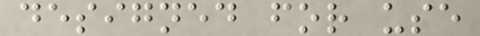designed for use
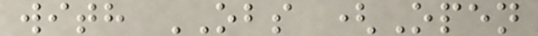with OBS (Open
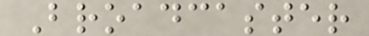Broadcaster
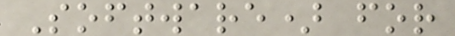Software) for
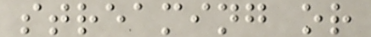streaming or
